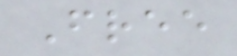Free
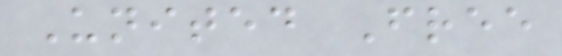United Free
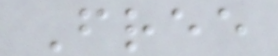Free
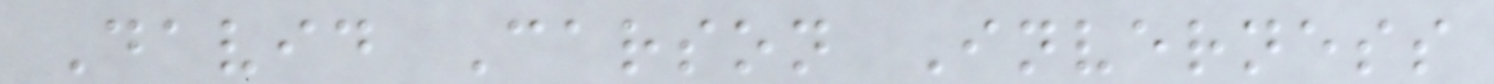David Carson Inverness
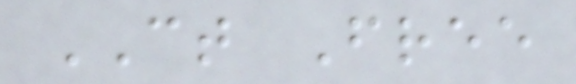CT Free
